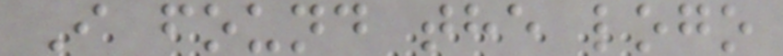I found the logo
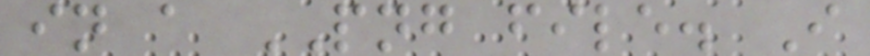in a PNG file. I
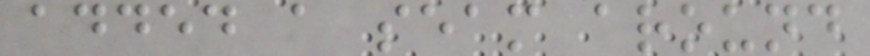added a seam around
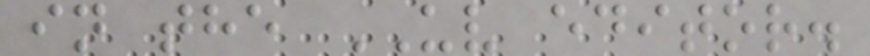in the UV editor.
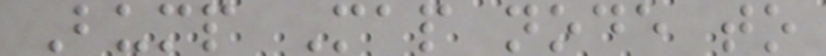Bump Map node to
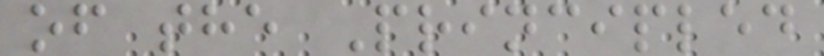of the Principled
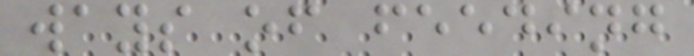ways of feeding
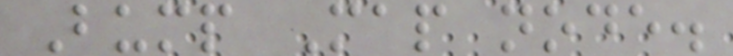Bump Map node.
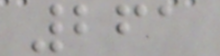261
